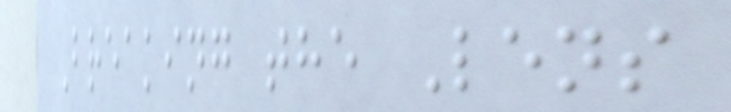Breaking the Lens
